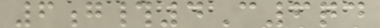6g#4C6qd
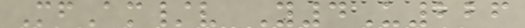MfAm/v Y4U226
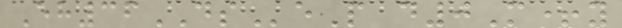Eh36DSeP d0M+y
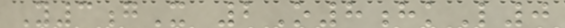Y3gX 2O8hkL0
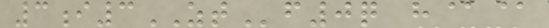3i3ZTf0q h@@
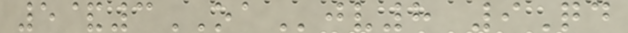5&3OAjv8 9Qd
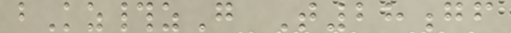bKz#zG T28gf
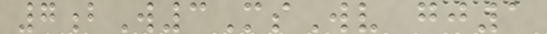7bW3MsWv gj1
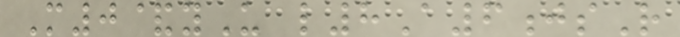M0&yU l8A6jsR
